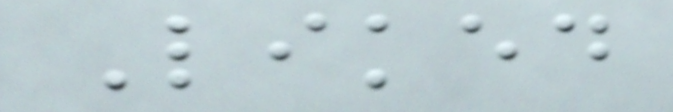Liked
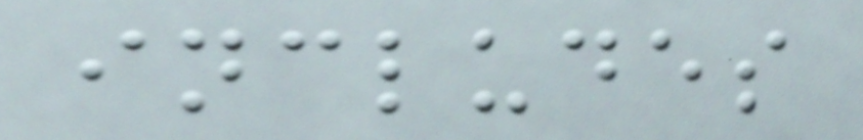includes
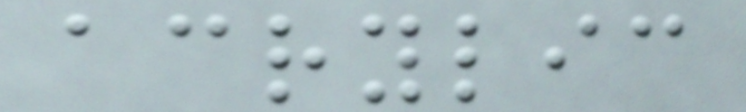acrylic
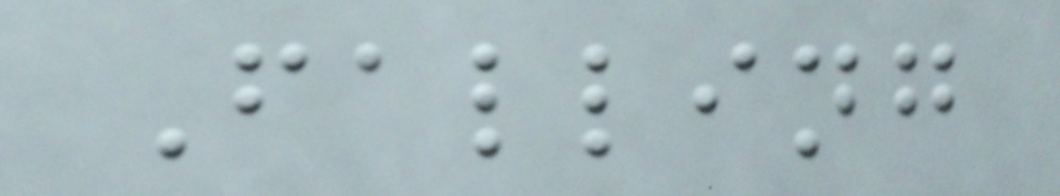Falling
